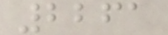2261
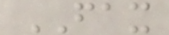FAX
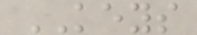KEYS
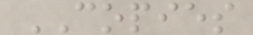COPIES
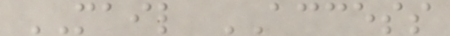MAIL ACCESS
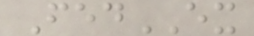FedEX
